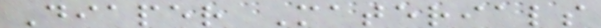Diaper Materials
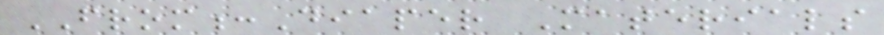FROM:Diaper Materials
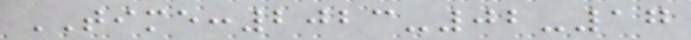TIME:2023-02-17
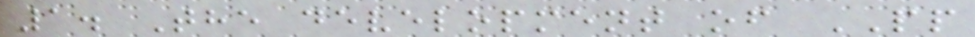1. The development of PP
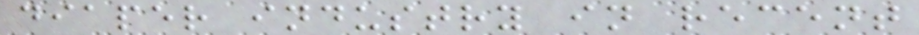diaper industry in recent
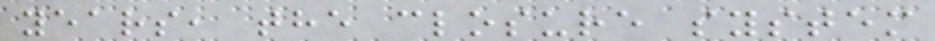years, the closure system
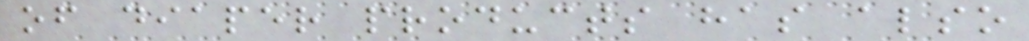of diaper products has also
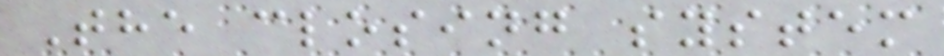The closing system
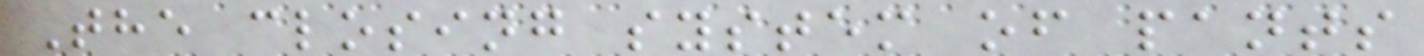The closing system of pants
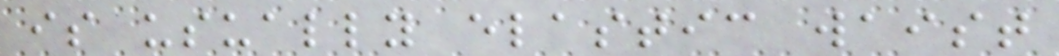is usually elastic waist
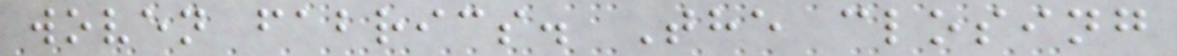woven fabrics. The closing
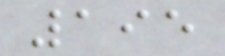195
